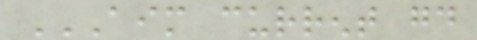AIM CURRENT GOOD
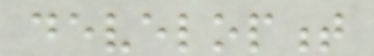development
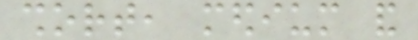short, medium and
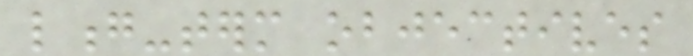long-term objectives
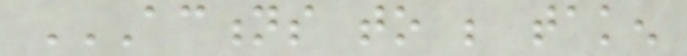ACTIONS TO BE TAKEN
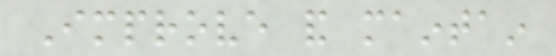Improve and maintain
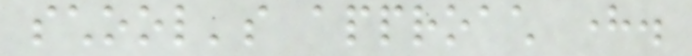school's approach here.
